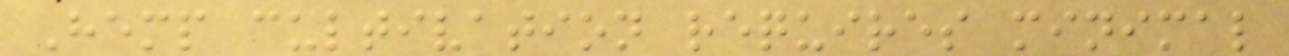Hemp cultivation requires minimal
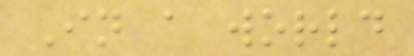In a world
